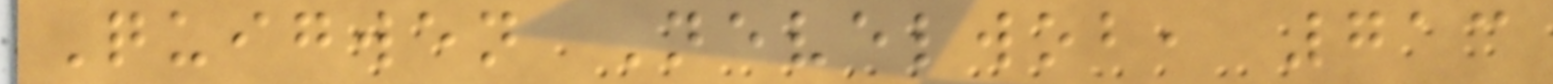Quigwen Nevelwob, 713
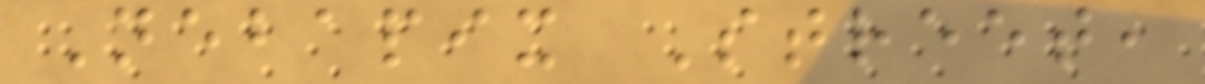Nebapix Street,
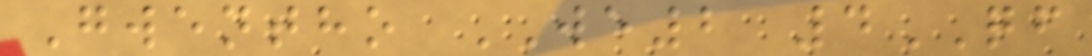Gwentho WE2 4QF
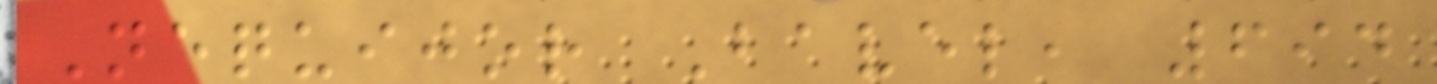Nequijor Bavel, 694
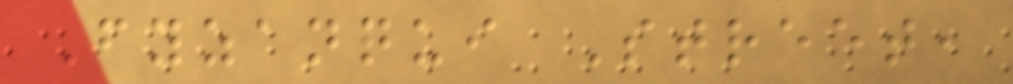Fyzanqui Street,
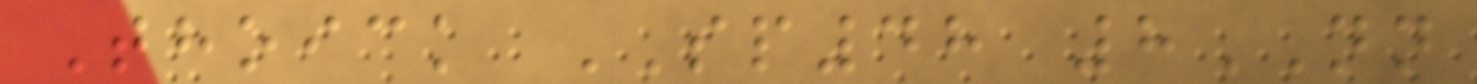Thoick SP48 8NN
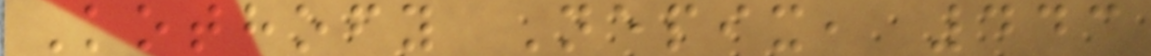Kothofy Nepix, 443
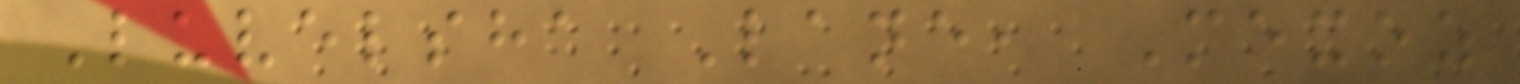Luvelsha Lane, Mexoz
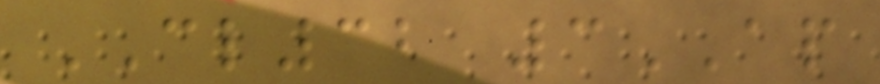CL32 3AP
